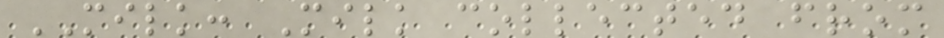MILK: Milk collected from
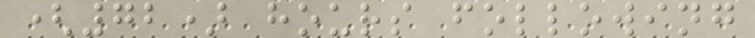(72) hours following
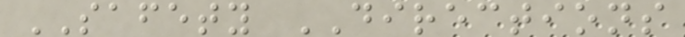SAFETY DIRECTIONS
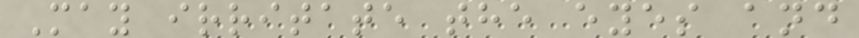May irritate the eyes and
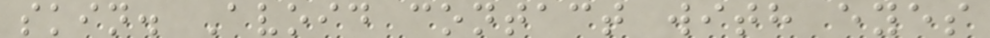skin. Avoid contact with eyes
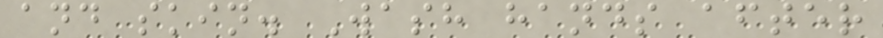and skin. Wash hands after
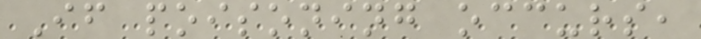If poisoning occurs,
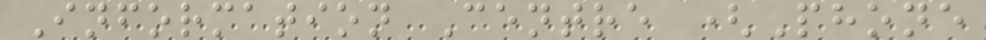Information Centre (Phone
